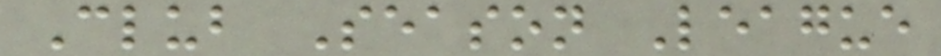Club Season League
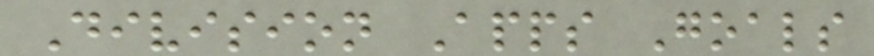Division Apps Goals
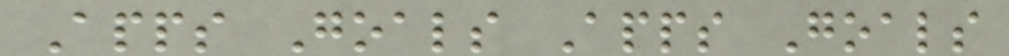Apps Goals Apps Goals
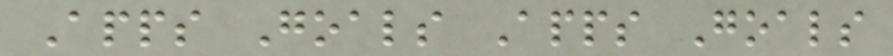Apps Goals Apps Goals
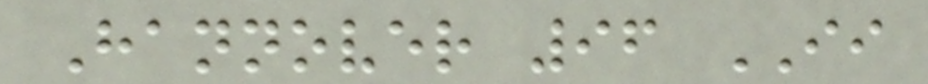Hannover 96 II
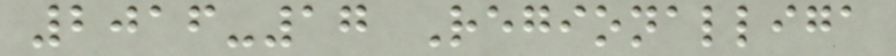2016-17 Regionalliga
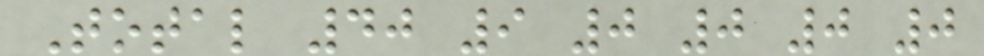Total 40 9 0 0 0 0
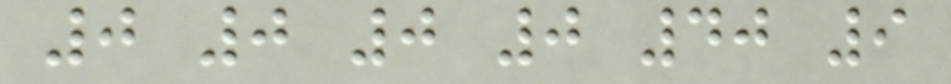0 0 0 0 40 9
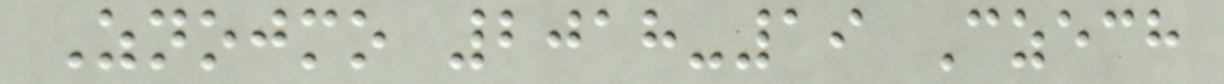Znojmo 2018-19 Czech
